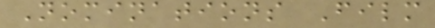Nominations Film
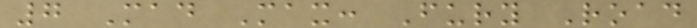7 Mad Max: Fury Road
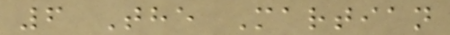6 The Martian
